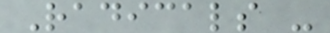Radicals -
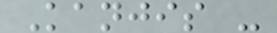Kanjis -
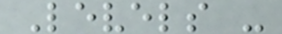Levels -
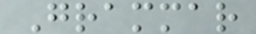Grammar
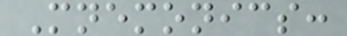Mnemonics:
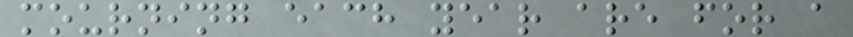mourning each year are for a
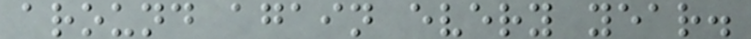around again every year.
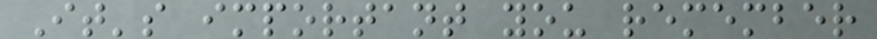It's important you remember
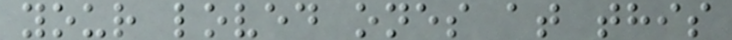your loved ones at this
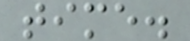time.
